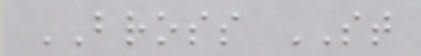BROSS ST
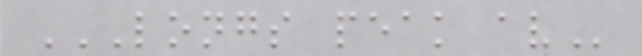LONGS PEAK AV
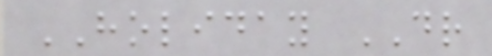HOLIDAY DR
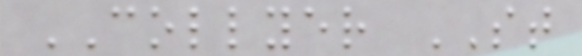COLLYER ST
